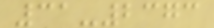31-2373
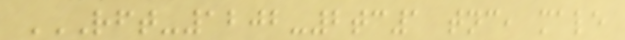RFT-1202-2TC1 TNC, MALE
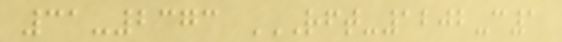31-2373 RFT-1202-C1
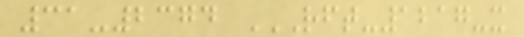31-2374 RFT-1217-X
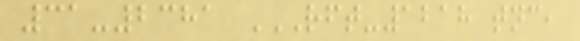31-2381 RFT-1218 TNC,
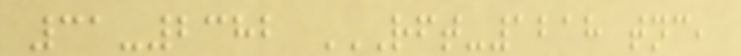31-2382 RFT-1218 TNC,
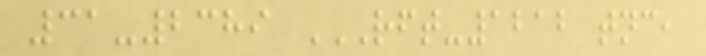31-2389 RFT-1212 TNC,
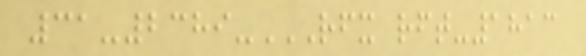31-2389-RFX RFT-1813
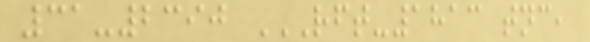31-2390 RFT-1813 TNC,
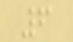6
